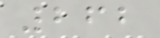262
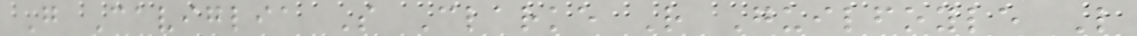G Caviglia S Clarke R Guilfoyle L
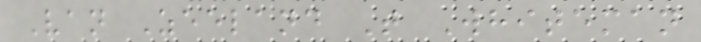Van Zeeland T Whiteman
